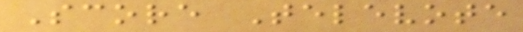Score Televote
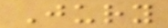Jury
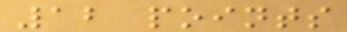12 points
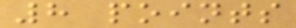8 points
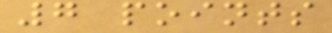7 points
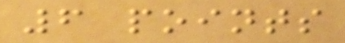6 points
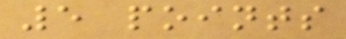5 points
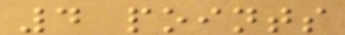4 points
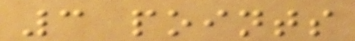3 points
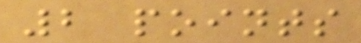2 points
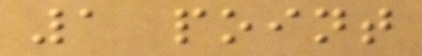1 point
